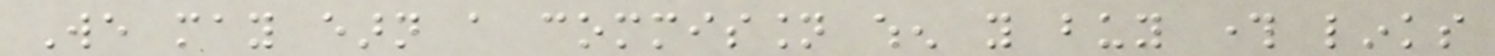We may earn a commission when you buy through links
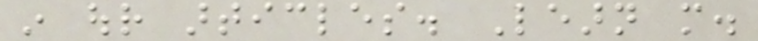in our articles. Learn more.
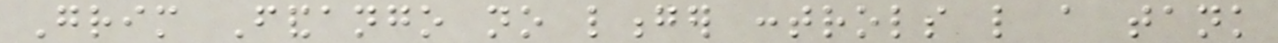Grim Fandango no longer controls like a tank
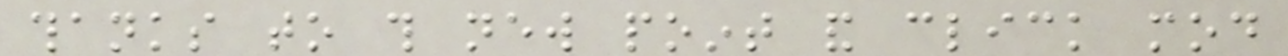thanks to this new point and click mod
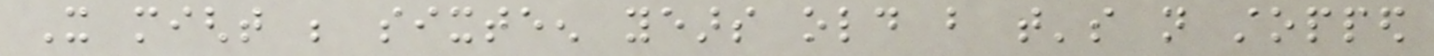It might be sixteen years old but that's not stopped
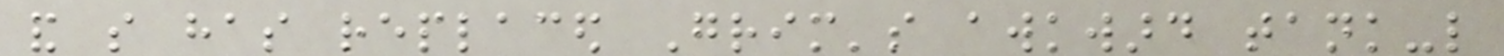and so has replaced Grim's awkward tank-like
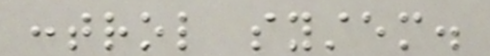control system.
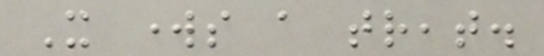It works a treat.
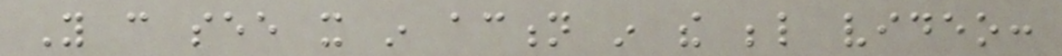You can see it in action in the below video:
